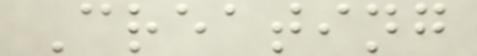Creating
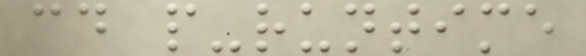cd p-runtime
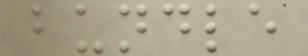bundle
